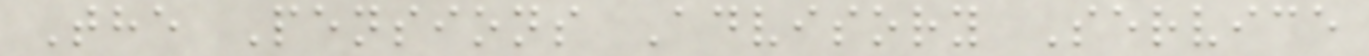The Pensions Advisory Service
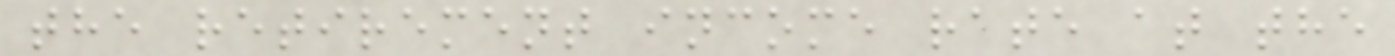the retirement income rate at the
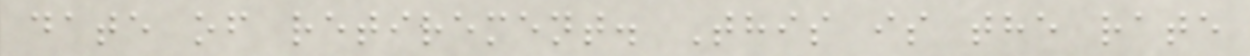date of retirement. This is the rate
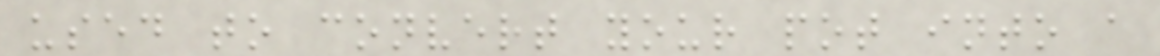used to convert your pot into a
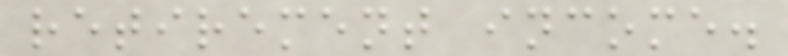retirement income.
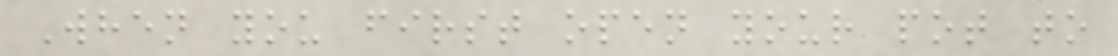When you first open your pot to
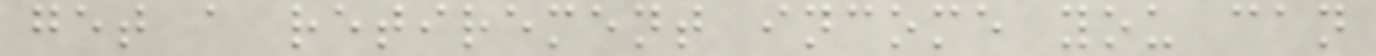get a retirement income you can
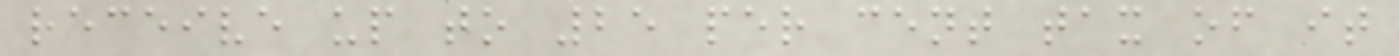receive up to 25 per cent tax of it
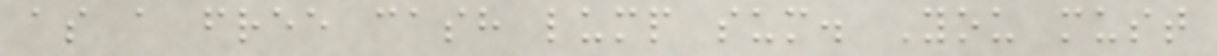as a free cash lump sum. You must
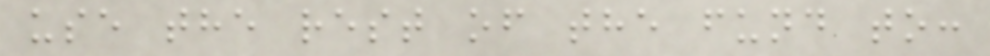use the rest of the fund to:
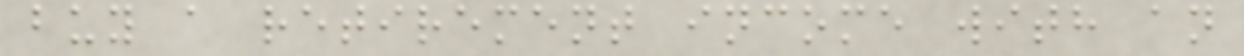buy a retirement income with an
